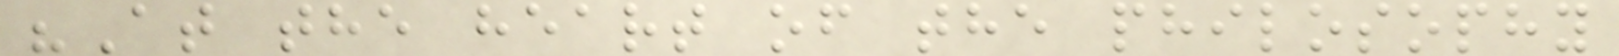"At the heart of the philosophy
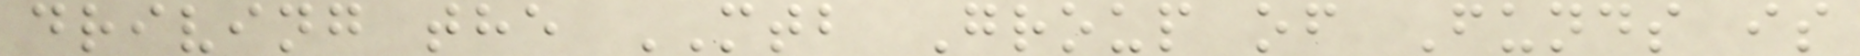driving the MTB Group of Funds is
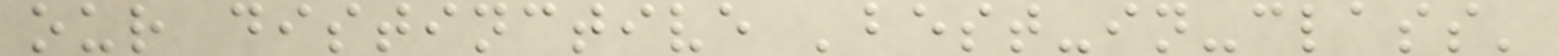our distinctive 'best-in-class'
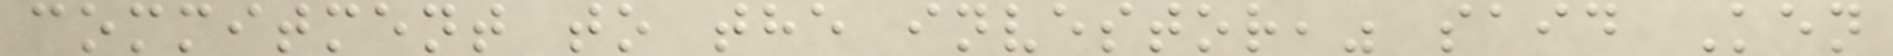commitment to the investor," said Ken
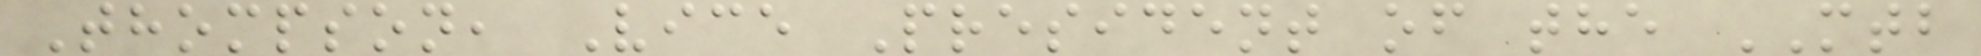Thompson, Vice President of the MTB
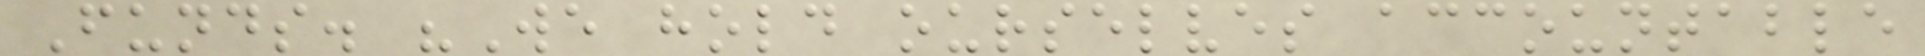Funds. "We hold ourselves accountable
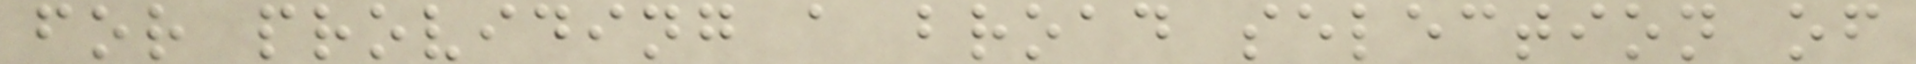for providing a broad selection of
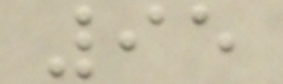95
